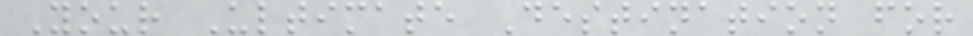Your Ultimate Destination for
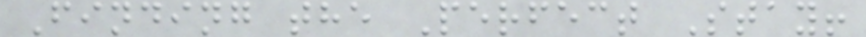Finding the Perfect Stay!
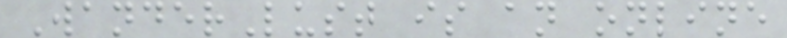WanderLust is an online
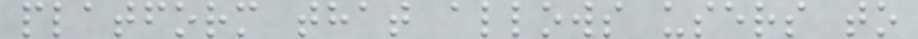platform that allows users to
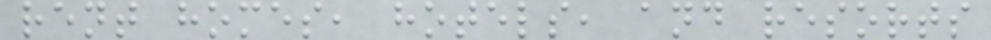rent homes, hotels, and resorts
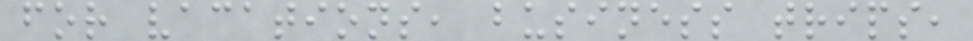for vacations, business trips,
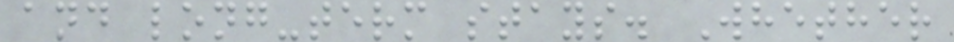and long-term stays. Whether
